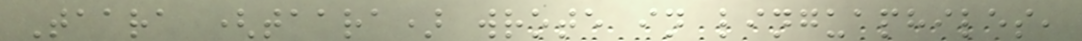Taara (taara) wrote in linguaphiles,
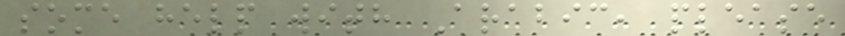some help with Arabic, please
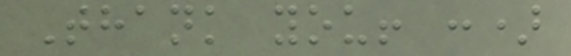Thank you! :)
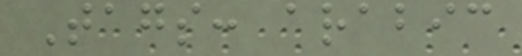Tags: arabic
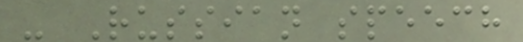- Russian speech
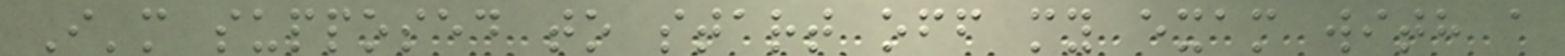I'm supposed to start off my exam with a
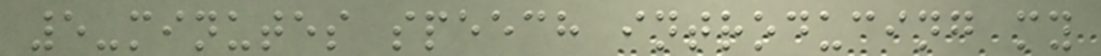5-minutes speech introducing my
